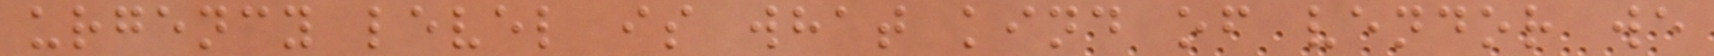urgency level is what kind of vendor we
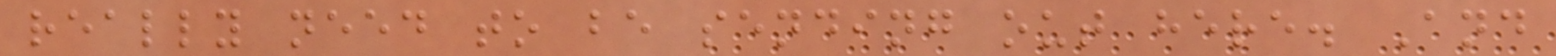really need to be sending out here. And
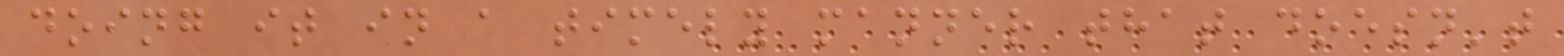doing it in a timely manner that doesn't
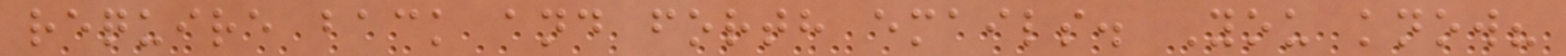require back and forth emails. You know?
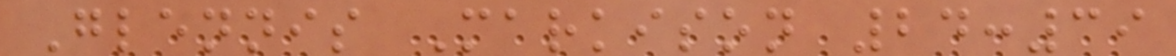Glennis Markison 24:39
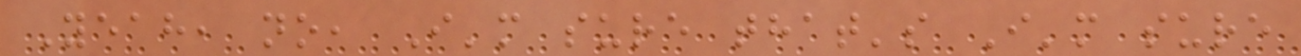Yeah, no, I'm sure that's I'm sure
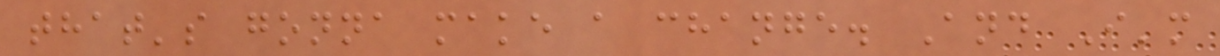that's gonna make a change. And I'm
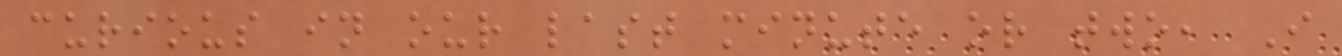curious in our last minute or two, I
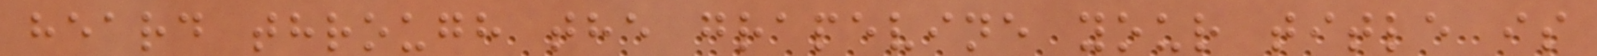heard through the grapevine your title is
